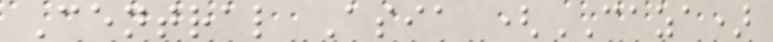Central Asia (CAZA)
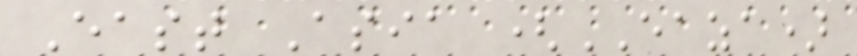East Asia (EAZA)
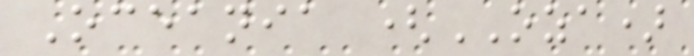Oceania (OZA)
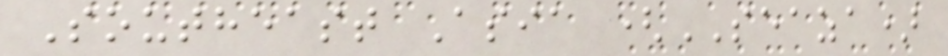Southeast Asia (SEAZA)
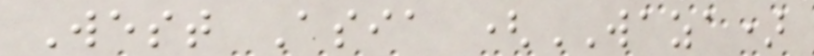West Asia (WAZA)
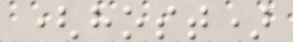(host)
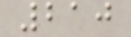210
